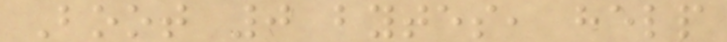Boot 0 bytes, help
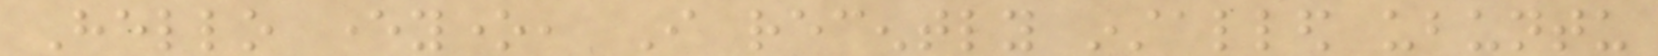Hello everyone, I recently installed ubuntu
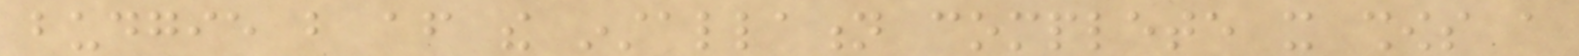budgie but after the installation complete it shows a
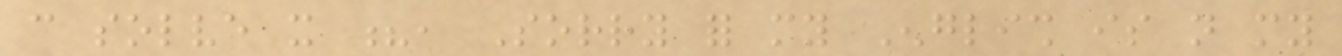can solve it ?, Sorry for my English is not my
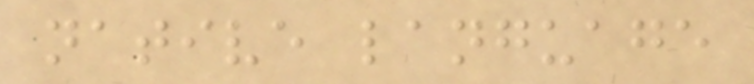native language
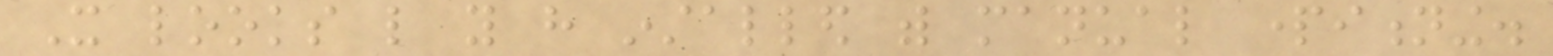It looks like you have installed with manual partitioning.
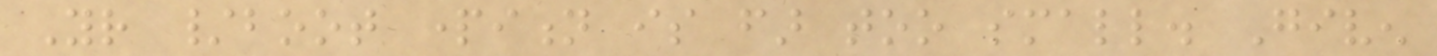Your /boot partition is far too small. Given
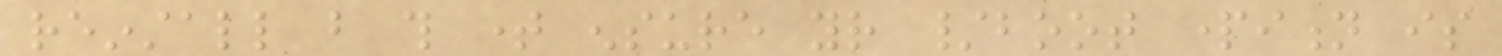reinstall but this time ensure your /boot partition is
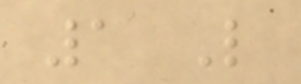1 Like
